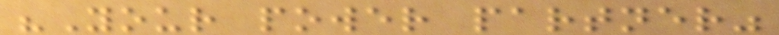"Your power partner"
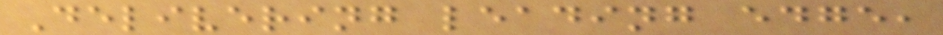Delivering leading edge,
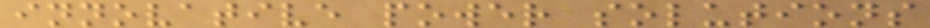innovative power solutions
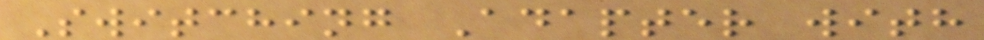Switching Adapter with
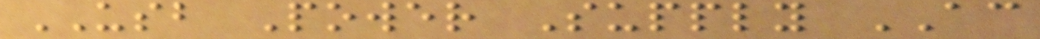USB Power Supply AC
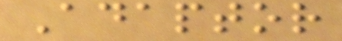Adaptor
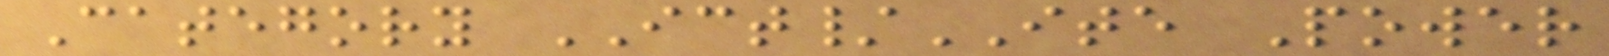Category ICT/ITE Power
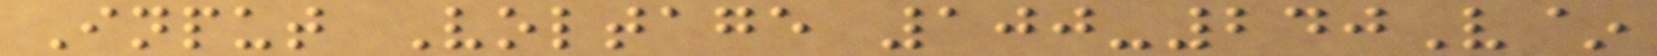Input Voltage 100-240V~
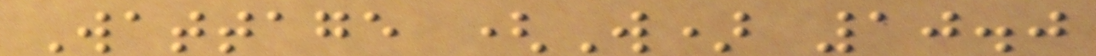Wattage (W) 10.0
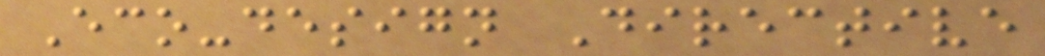Eco-design Directive
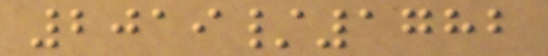2019/1782
